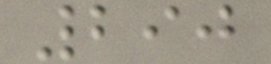290
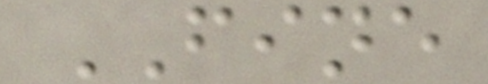FINE
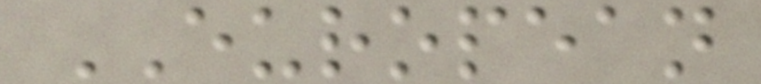EUROPEAN
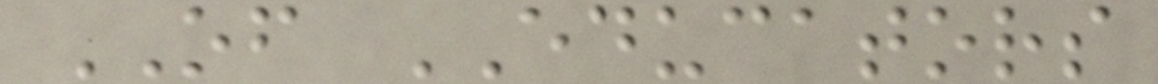OF EDUCATORS
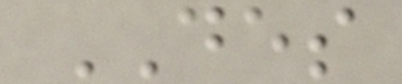DES
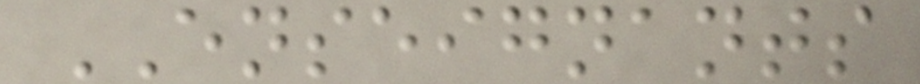ENSEIGNANTS
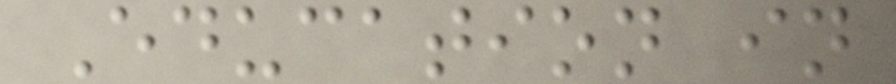Education in
